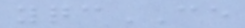yqcCE
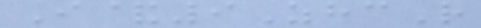I&9ZhcR
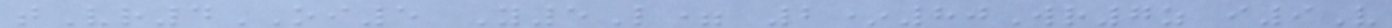tVr4OI5 Y5L= 2*80Wr7z i9V
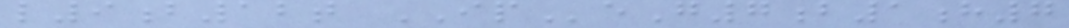l9b12t IPeG7b1h7
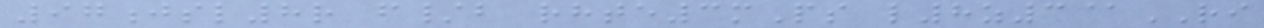97jsl8r f/b rhte3mPs l8z3@RI
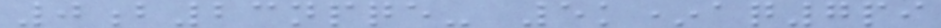0b23npqe- 5k*aq7pi
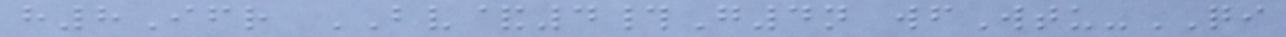h8Ifr BV&4#G4n wfWtu-QI
